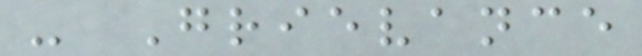- Grievance
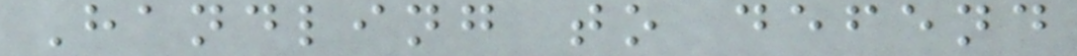Handling to defend
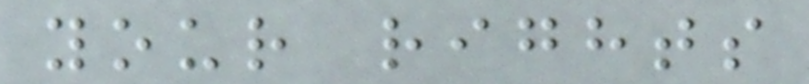your rights
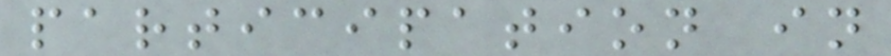participation in
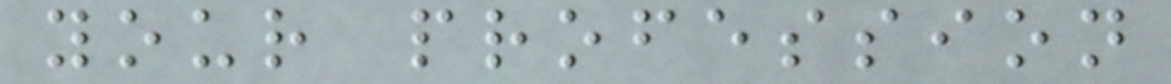your profession
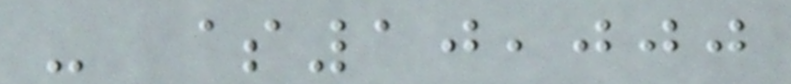- $10,000
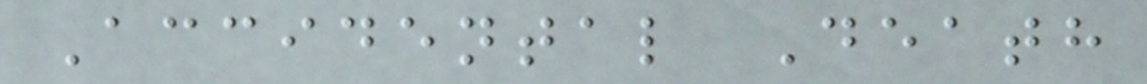Accidental Death
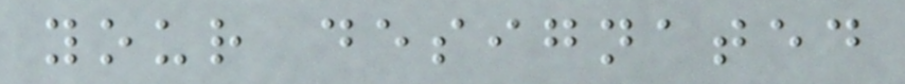your designated
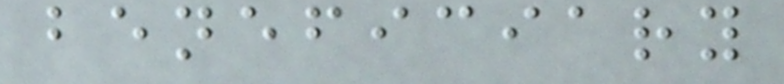beneficiary
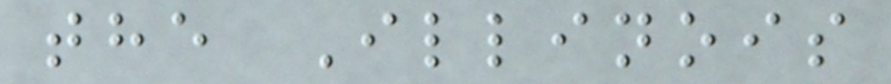the Illinois
